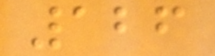126
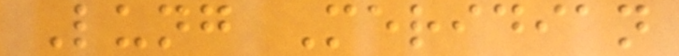Lung Meridian
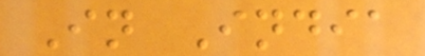In India
